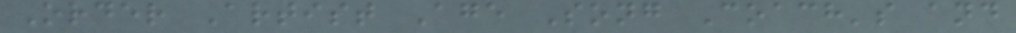Order Artist Age Song Coach's and
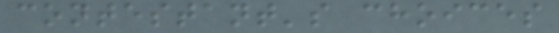contestant's choices
